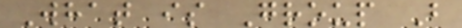What is Group B
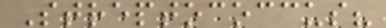Streptococcus?
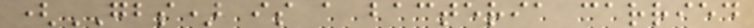(GBS) is a bacteria carried
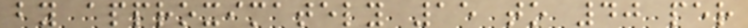by approximately 15 to 40 per
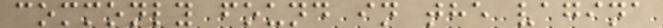commonly found in the vagina
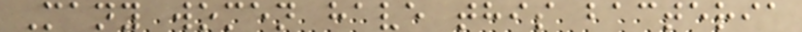Many women have this bacteria
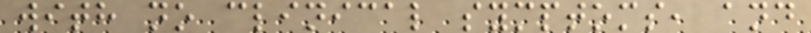with no clinical symptoms, and
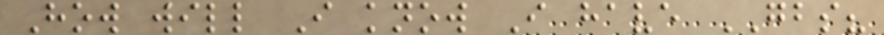How will I know I have GBS?
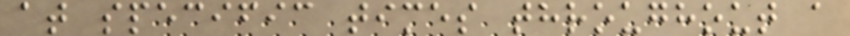at specific times throughout a
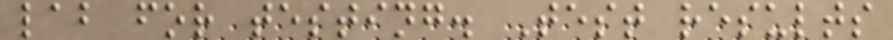lab for testing. Test results
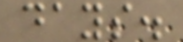days.
